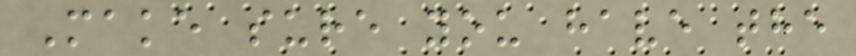Make sure you have the
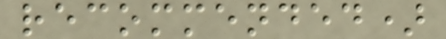recommended)
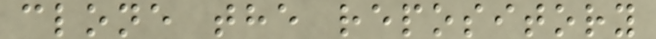clone the repository
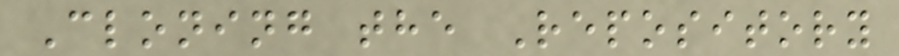Cloning the Repository
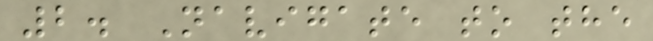2. Navigate to the
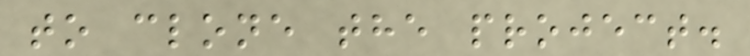to clone the project.
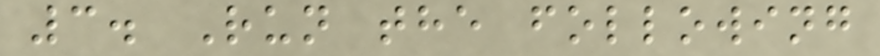3. Run the following
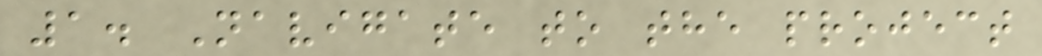1. Navigate to the project
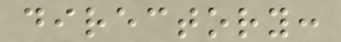directory:
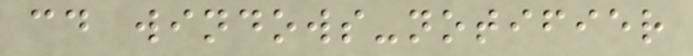cd windows-notifier
